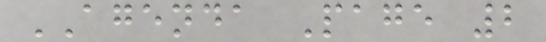AGENDA Page 2
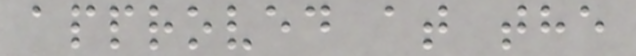approved at the
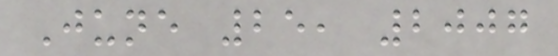June 25, 2007
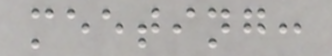meeting:
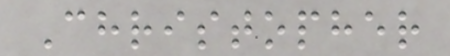Christopher
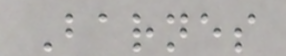Barnes
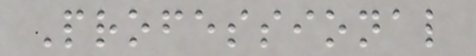Professional
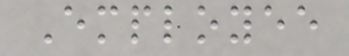Employee
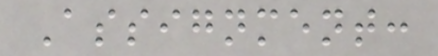Assignment:
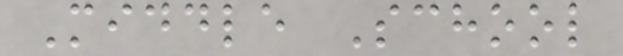Middle School
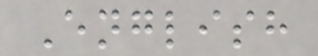English
